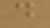d
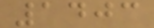1403
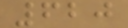620
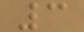3
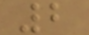2
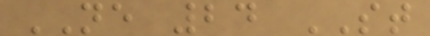NE 24 ST
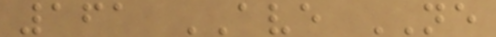161 AVE NE
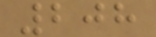208
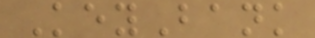KeyBank
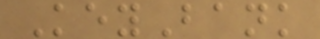KeyBank
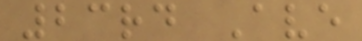23rd Ave
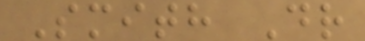Smith Dr
